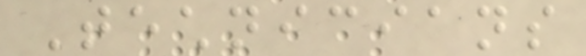Technicians
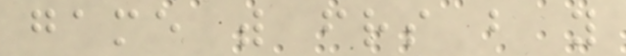game with friends but you
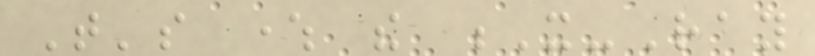That's where the X-Ray
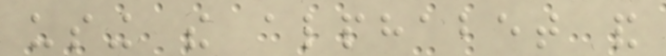using the alphabet and
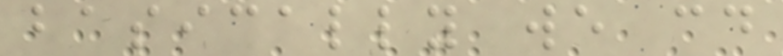basically we could
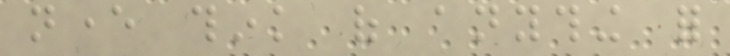never think of anything for
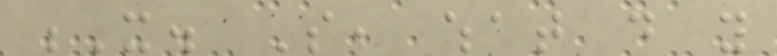X. So, what do you
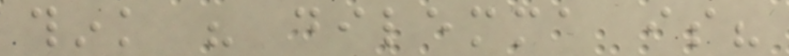think his dilemma is?
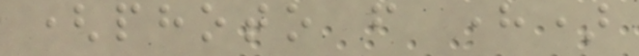(photo from here)
